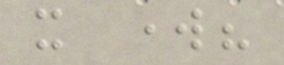it work?
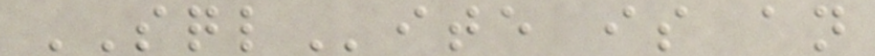SQLite is an
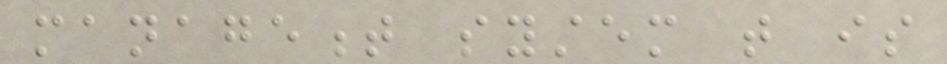management system that is
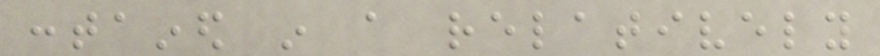contained in a relatively
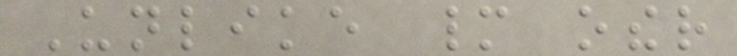Unlike many other
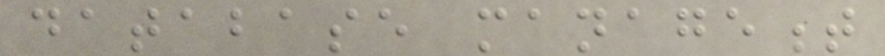database management
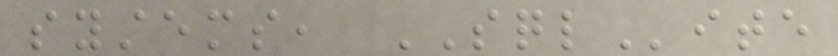systems, SQLite
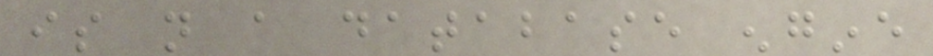is not a database engine
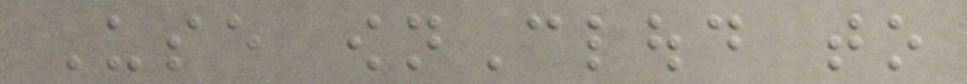Use ownCloud to
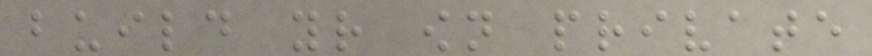build your own private
